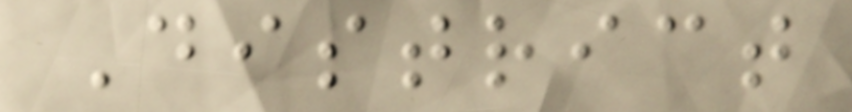District
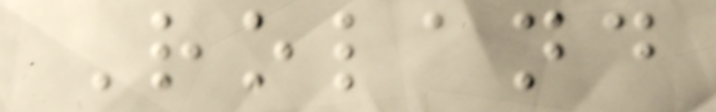Roland
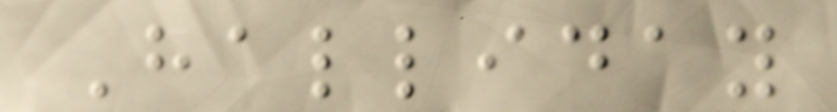Halliday
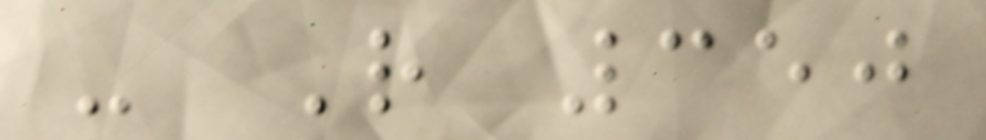- R 350
